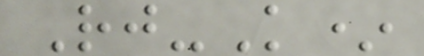Rj-K*
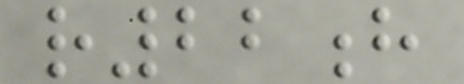r22h
